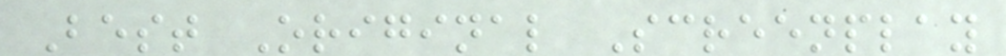Best Original Screenplay
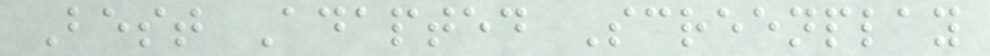Best Adapted Screenplay
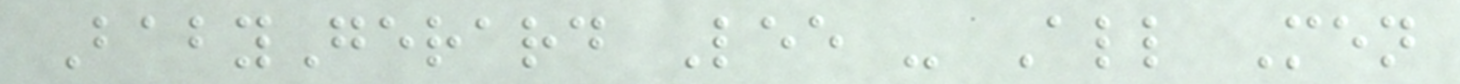BabyGerard Lee - All Men
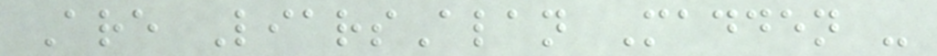Are LiarsAlan Madden -
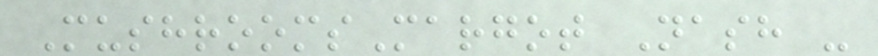MushroomsMargot Nash -
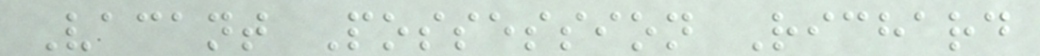Vacant Possession Richard
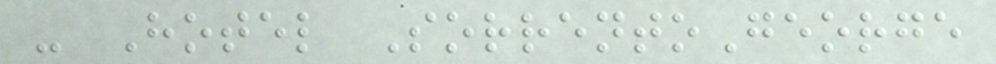- Hotel SorrentoGeorge
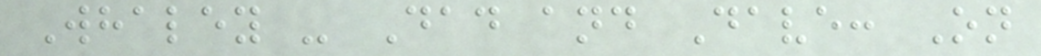Whaley - Dad and Dave: On
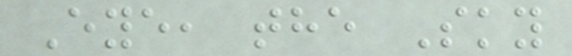Eye, the Sky
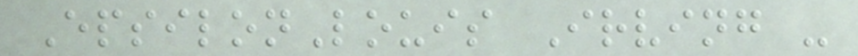EpsilonLouis Irving -
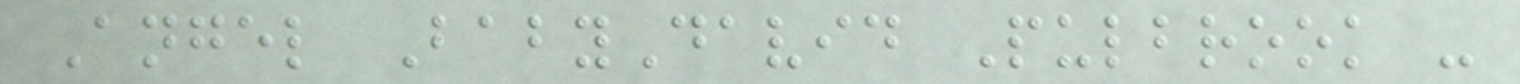Angel BabyDavid Pulbrook -
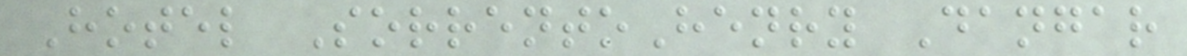Hotel SorrentoHenry Dangar
